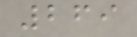269
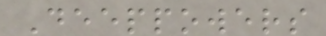Deeppowers
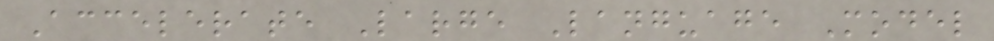Accelerate Large Language Model
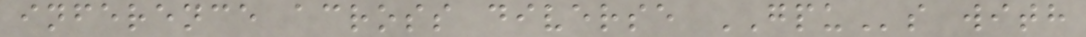inference across diverse GPUs with
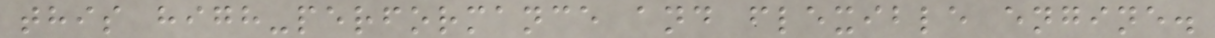this high-performance and flexible engine.
